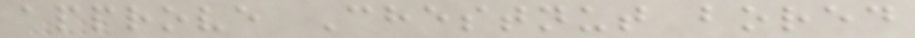approve Chestnut bored
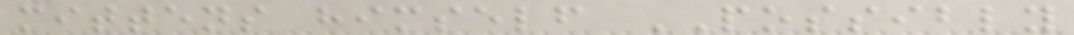mittens himself POSSIBLY
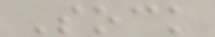Sock
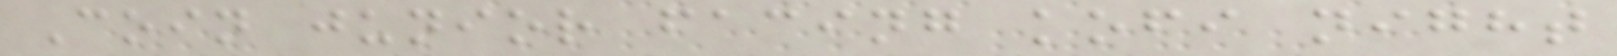Coin junior facing kofi night
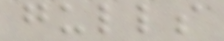gulls
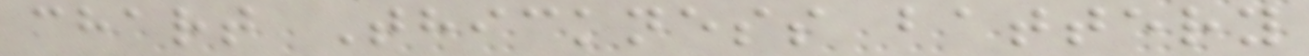chart Thickness battery
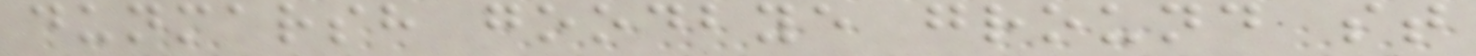dunmarsh goodbye ground st
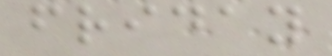friday
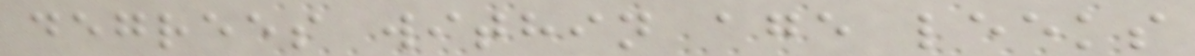degrees within age leeks
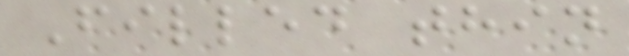Filled thin
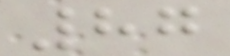87
